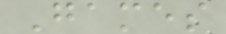Games
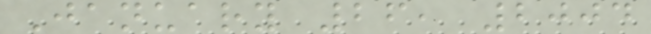January 26, 2004
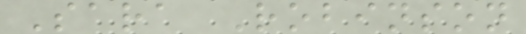Sara Robinson
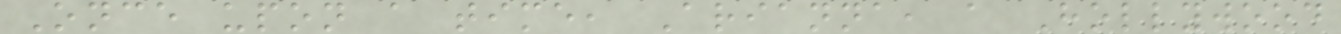Once upon a time, Arianna, a Hollywood
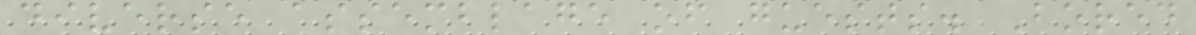diverse assemblage of guests. Bored
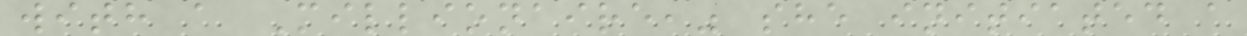with a Millionaire," she initiated a
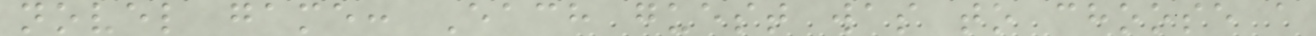novel game: Each guest was to choose a
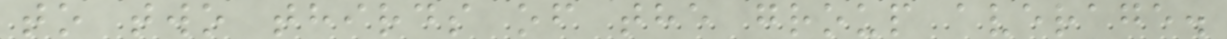to two thirds of the group average.
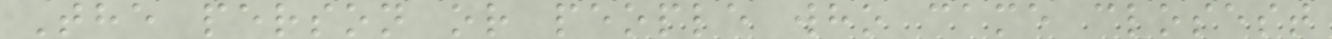The person or people who came closest
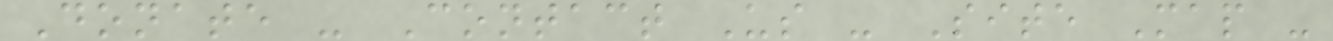Donate - Contact Us - Site Map -
